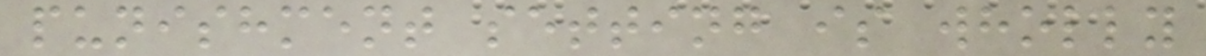punishment setting is wholly
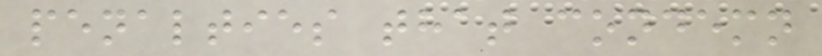penalties that condemn
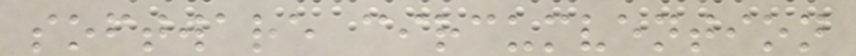software circumvention
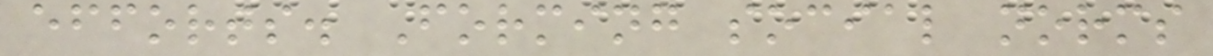efforts. Forming social norms
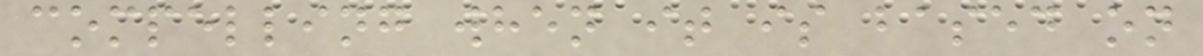compelling when it is based on
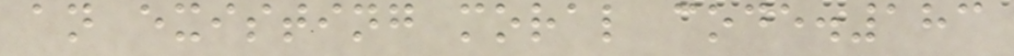an existing moral code.183
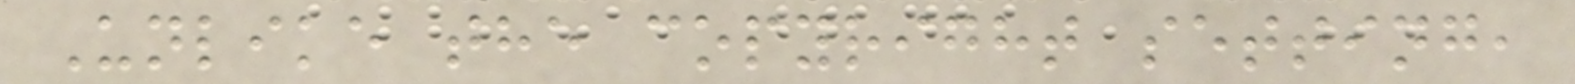Unlike the copyright setting,
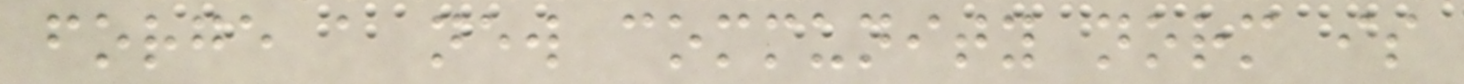forge a new community norm is
